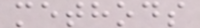methods
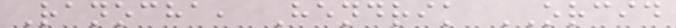Ranocha, Hendrik ORCID
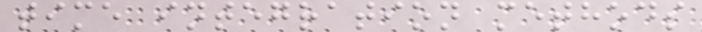time integration methods
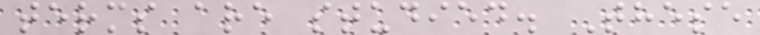terms are studied. These
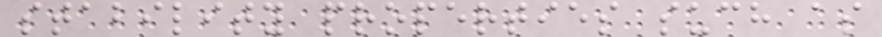stability properties such as
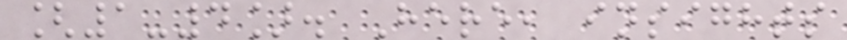[1-4]. Here, insights
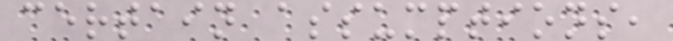certain assumptions,
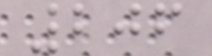206
